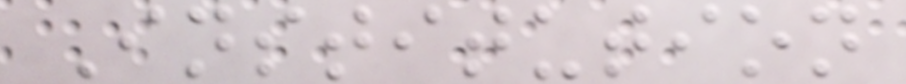Institution
